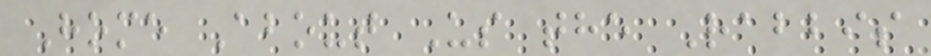Home About Us the Rabbis
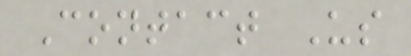Contact Us
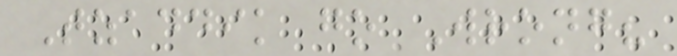Tzaddik go Wrong?
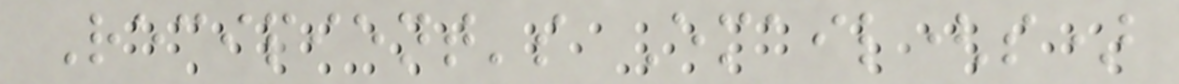Recipient's Email(s)
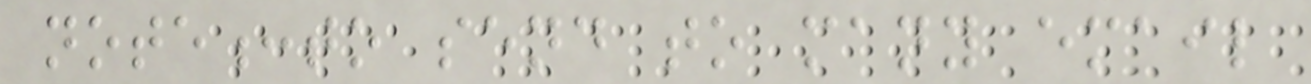note:to send to many email
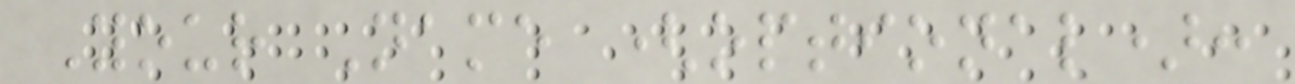Your Name (optional):
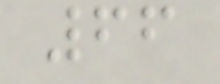66
